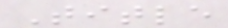Title
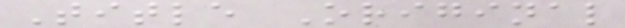Title Original
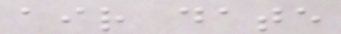air date
